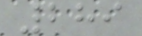289
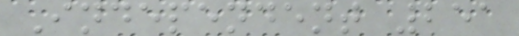Independent 251
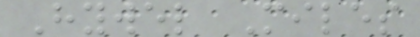Hywel Miles
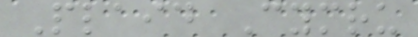Plaid Cymru
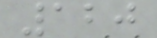120
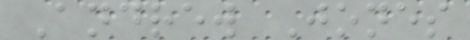Andrew Jones
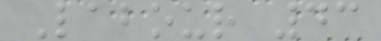Labour 43
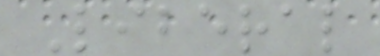Liberal
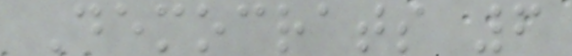Democrats 6
